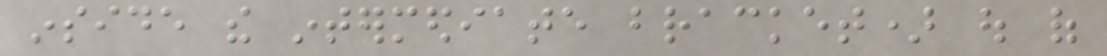inside the intermediate bracket) out of
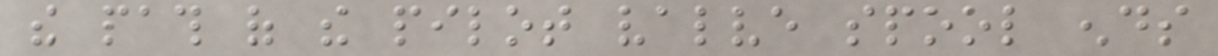the path of the pilot valve spool ends
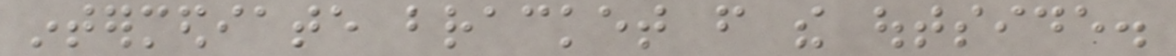intermediate bracket from the outside.
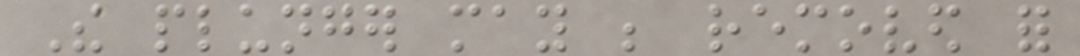The plunger may be removed for
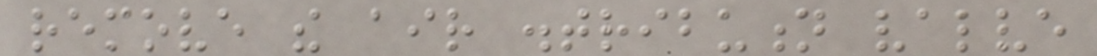remove the air distribution valve
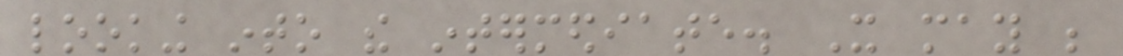looking into the intermediate. It may be
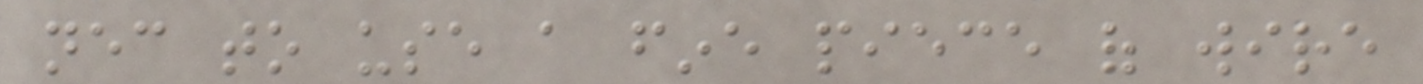necessary to use a fine piece of wire
